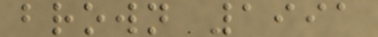brown 1991
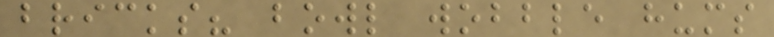bricks? bowl wobble hums
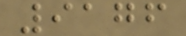9176
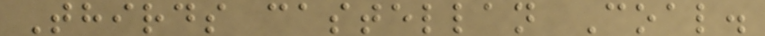Thirds castellan Coal.
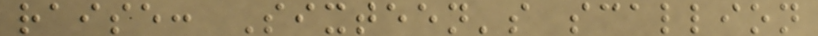raise: Sixteen's scallion
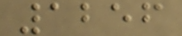1256
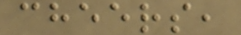cheers,
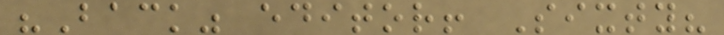"Back" editor! Sixty?
